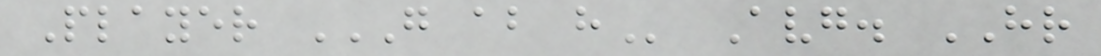Player G AB H Avg. HR
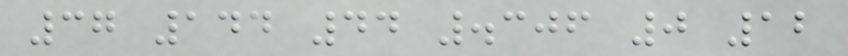37 144 44 .306 0 12
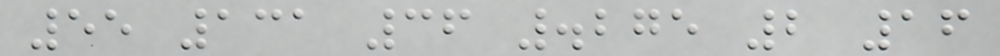55 131 36 .275 2 16
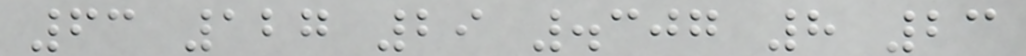63 127 29 .307 8 23
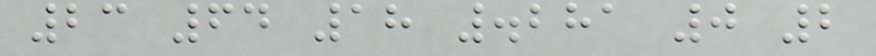23 64 18 .281 0 2
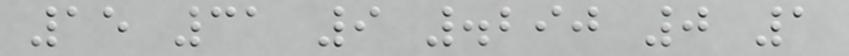15 31 9 .290 0 1
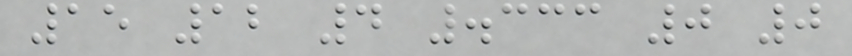15 12 4 .333 0 0
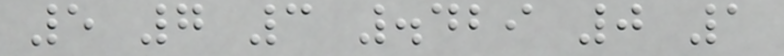5 7 3 .429 0 1
